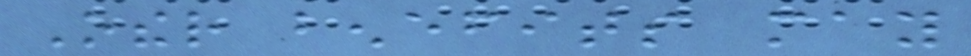Other benefits may
